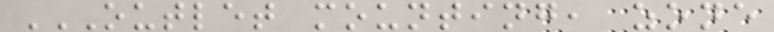OUTLET MOUNTING, ZONE
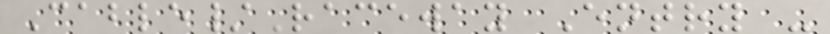Cable/Raceway Entry -
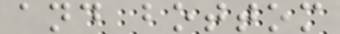and bottom
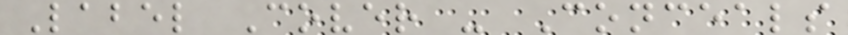Label Cover - Conceals
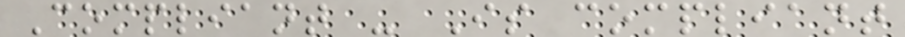Compliant - Is compliant
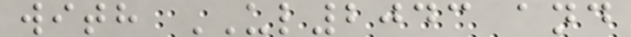with UL2043 and
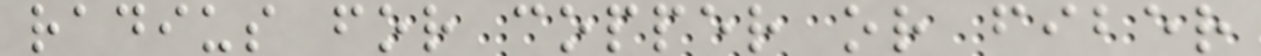radius for copper or fiber
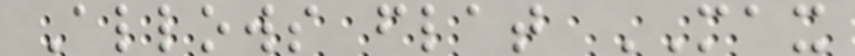Allows flat MAX
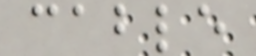cable
